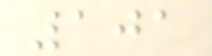101
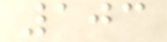103
